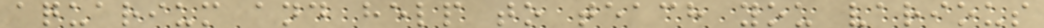aquarium and help to teach you various
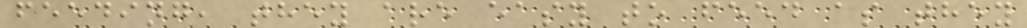feeding, they are easy to feed as they
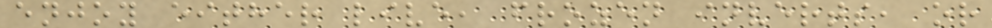enjoy either live, frozen inverts, or
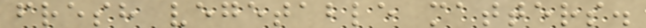fresh vegetable matters.
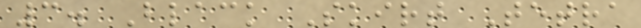3. Black Skirt Tetra
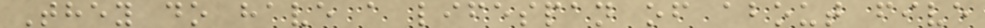They do have a lifespan of about five
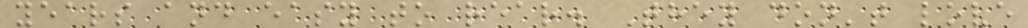years and easy to rear. They don't love
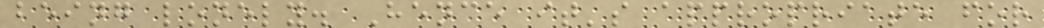being lonely. Hence it's appropriate for
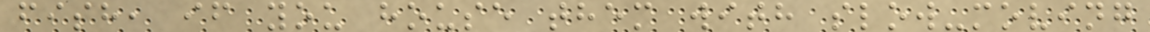fish, if you house them with slow-moving
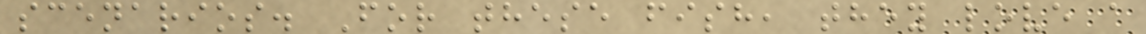scenarios. For these fish, they love a
